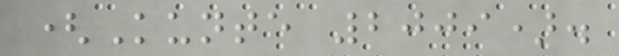(Kunte 2009).
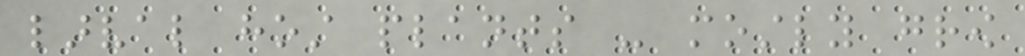larval host plants - mostly grow
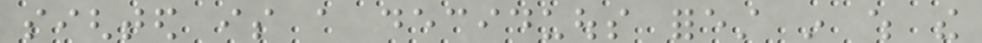sighted is a deciduous forest in which the
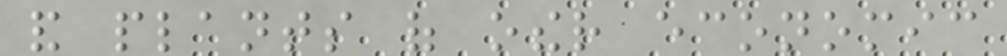and plants of other economic
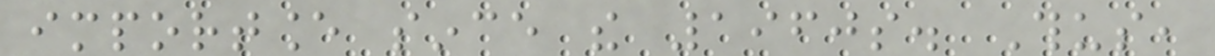importance since the 1960s. Thus,
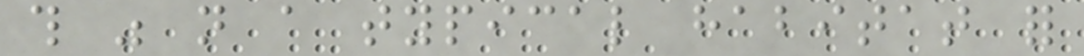this was not a typical habitat for
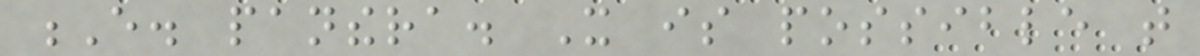E. panthera. It is possible that
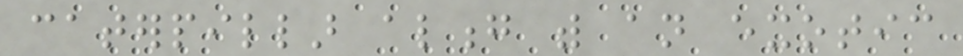caterpillar along with an exotic
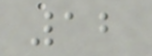12
